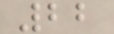22
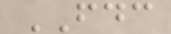FDC
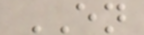EN
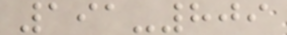191-809
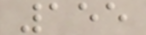155
